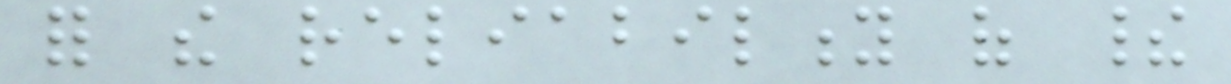for the reliability of their
